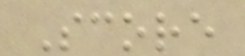Score
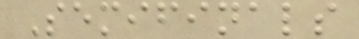Semifinals
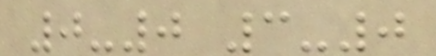0-0 3-0
